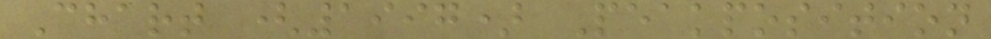Chart (1997) Peakposition
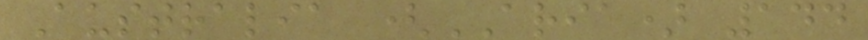Australia (ARIA) 144
